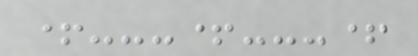+---+---+
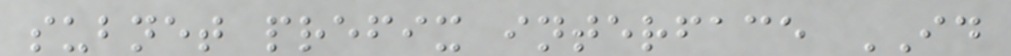subnet prefix interface ID
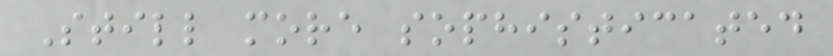Still more sophisticated
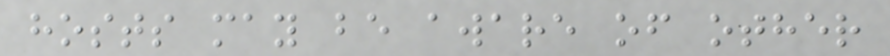hosts may be aware of other
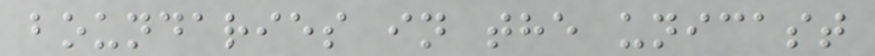boundaries in the unicast
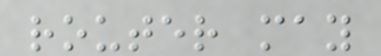router may
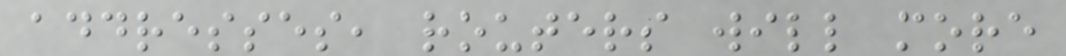addresses, routers will more
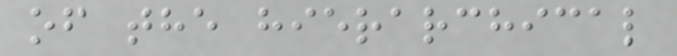of the hierarchical
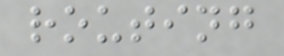routing
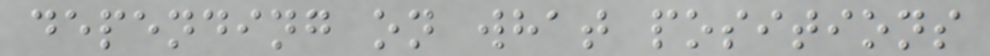depending on what positions
